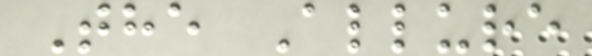The Allure
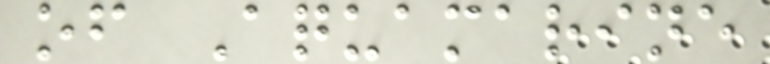of Aquamarine
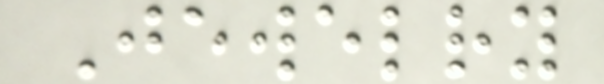Jewelry
